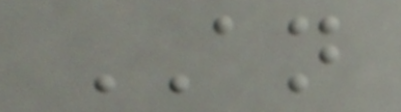AN
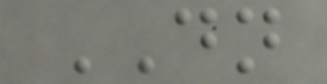DN
